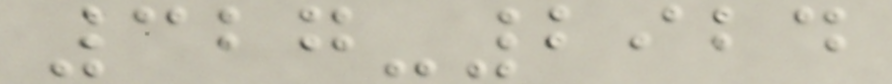327-2924
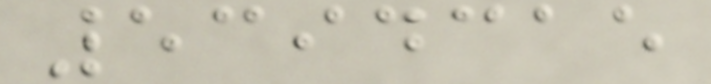5394315
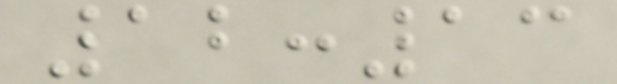12:13
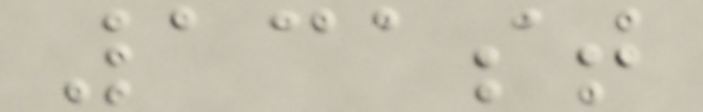131st
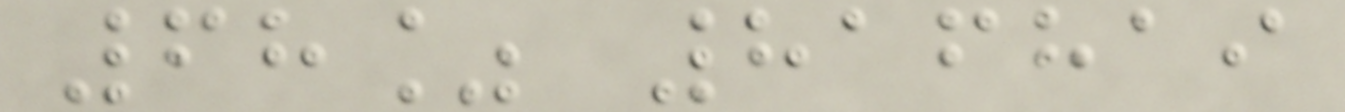68% 816819
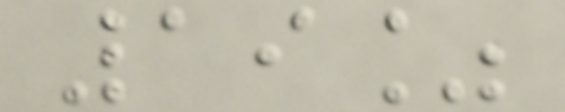19%
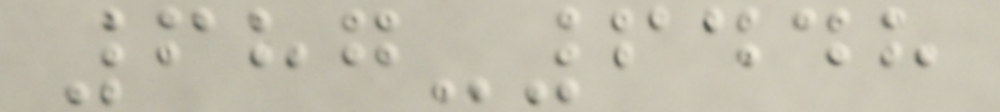687-6448
